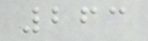263
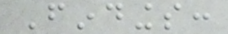Findings:
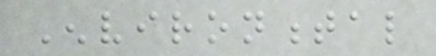Environmental
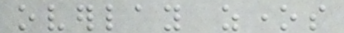overlay zones
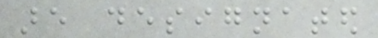are designated
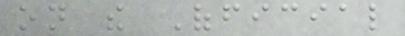on the Official
